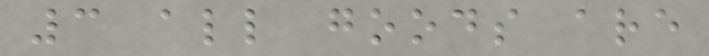3 all goods are
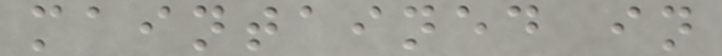maintained in
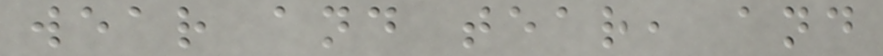wear and tear, and
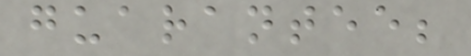guarantee;
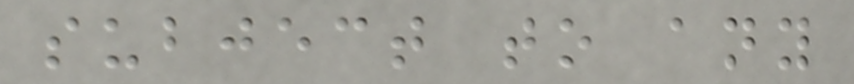subject to any
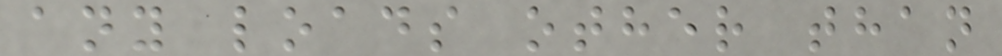any loads other than
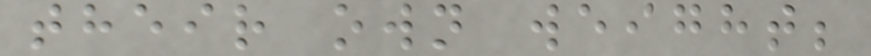their own weight;
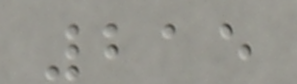215
